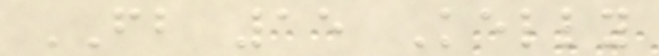FB 15 Kelly
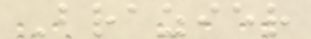Brazier
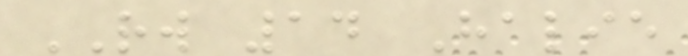RW 14 Halie
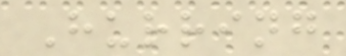Hurring
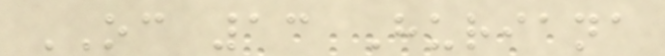OC 13 Huriana
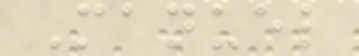Manuel
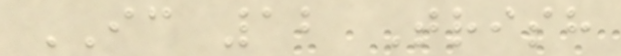IC 12 Trish
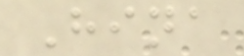Hina
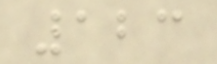123
